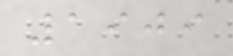1909
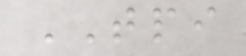TPI
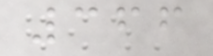366
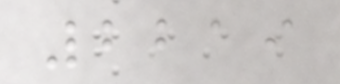2219
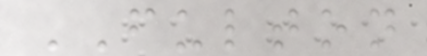FULTON
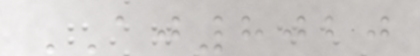AJ8020
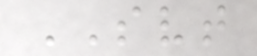SVT
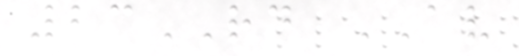23RD AV
